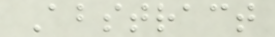Abstract
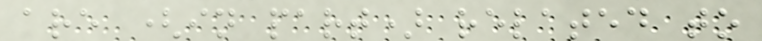are (in part) related to
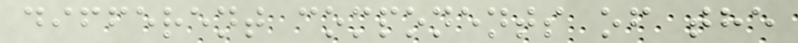different components of the
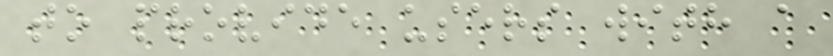to provide users with a
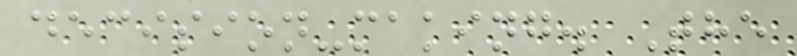decision-making. The
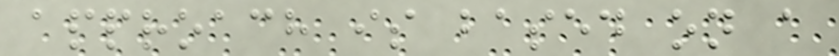approach is based on a
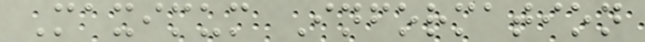Maximum Information
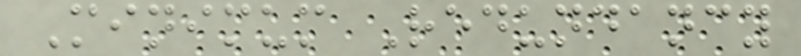Minimum Redundancy
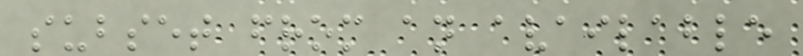subset from an available
